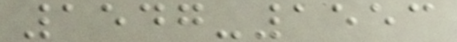1547-1553
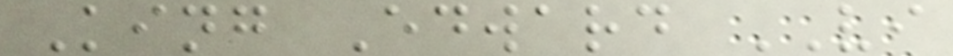King Edward VI
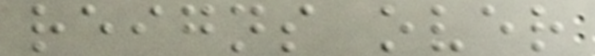reigns over
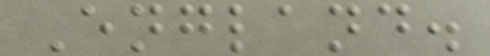England.
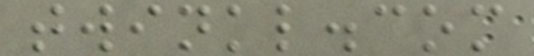twinkl.com
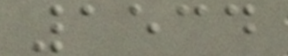1534
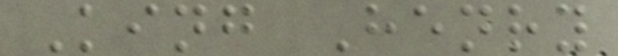King Henry
